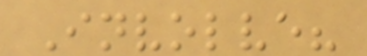Involve?
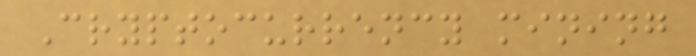Cryptocurrency mining
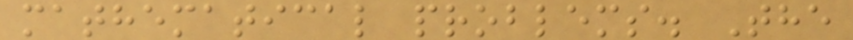mathematical problems. The
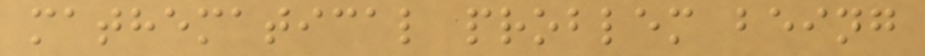mathematical problem being
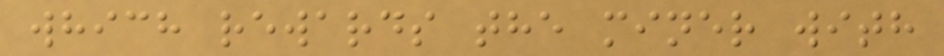which rewards the miner with
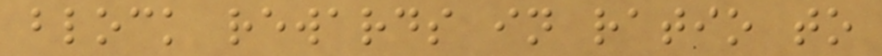block rewards in ratio to
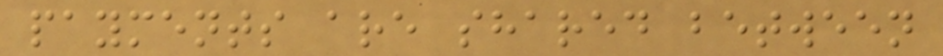payments are shared between
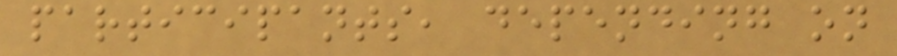participants, depending on
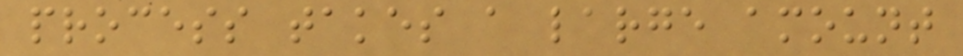process takes a large amount
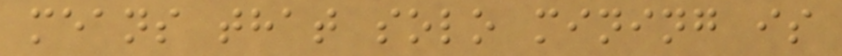means that solo mining is
